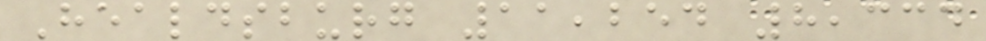Healdsburg 11,254 8,334
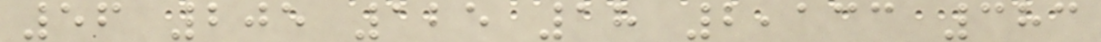56 205 125 18 2,133 383
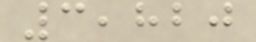3,820
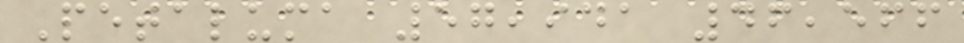Petaluma 57,941 46,566
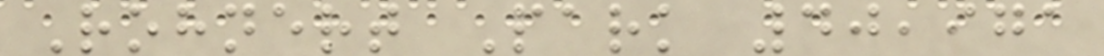Rohnert Park 40,971
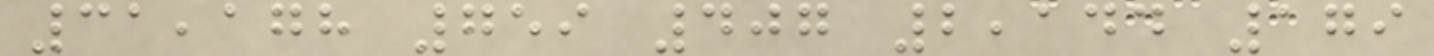31,178 759 407 2,144 179
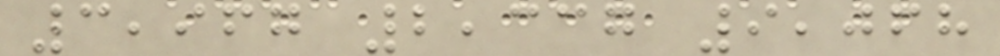3,967 2,337 9,068
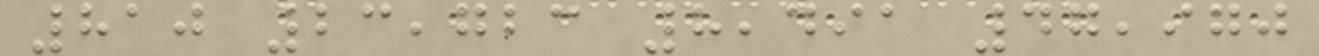810 23,723 8,491 47,970
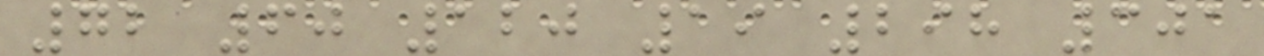72 60 120 19 298 301
